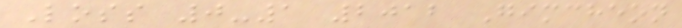Loss 0-1 2012 Gimcheon
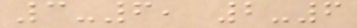3-6, 2-6
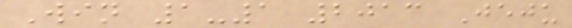Win 1-1 2013 Jeju
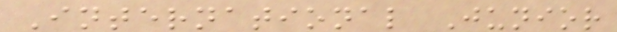International Junior
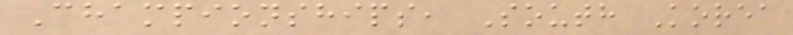Championships, South Korea
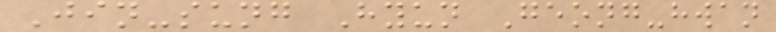Jin-sung Hyun Geong-hwan
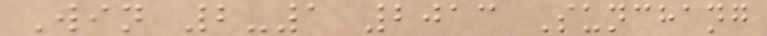Win 2-1 2013 Sunchang
